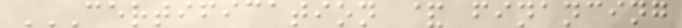CERTIFICATION & FINANCING
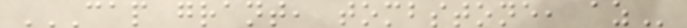CAP GRANT, TOMBSTONE, AZ
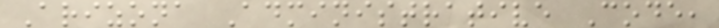Arizona Administrative Code,
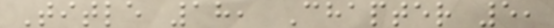Title 18, Chapter 5,
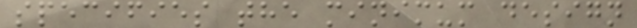specifies the minimum design
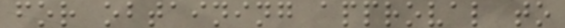for obtaining approval to
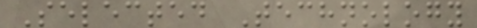Selected Technology
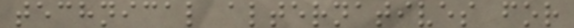technical alternatives for
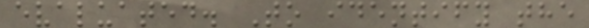evaluated. To identify the
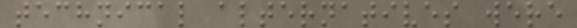technical alternatives were
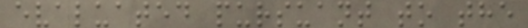evaluated pursuant to the
